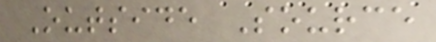Outside Source
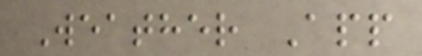Weather App
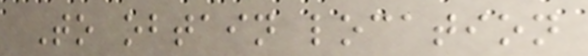To obtain location
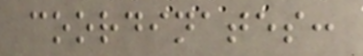coordinates:
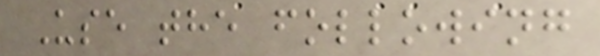Use the following
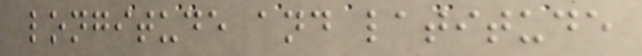longitude and latitude
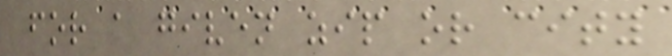for a given zip or city
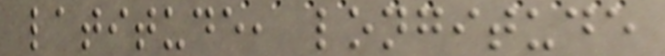latitude, longitude
